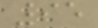95
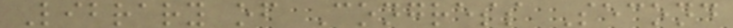Library of Congress Second
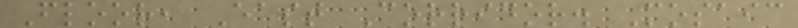Floor, East Corridor. Mosaic
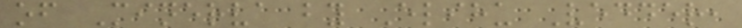of Minerva by Elihu Vedder,
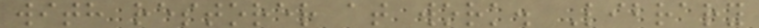with restorer at work. Library
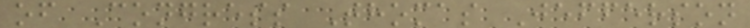of Congress Thomas Jefferson
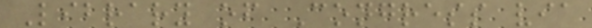Library of Congress via
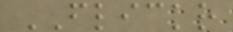FLICKR
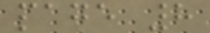page 8
